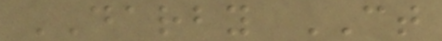DARBY CT
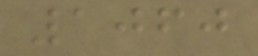1060
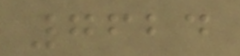7624
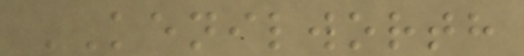KENILWORTH
